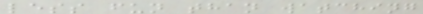less fun than watching
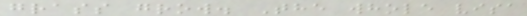grass grow. The whole visa
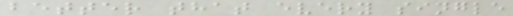better that every single
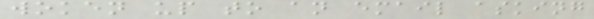woken up to an email asking
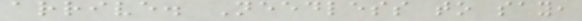arrive. Needless to say,
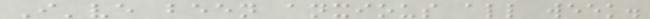I've been anxious all week.
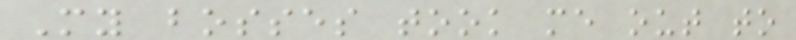My bosses took me out to
